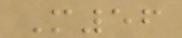M56
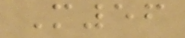M56
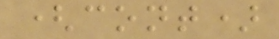(cont)
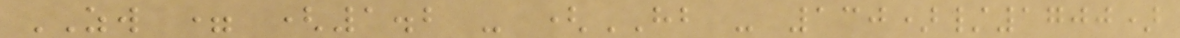ZW = (1.2 - (HB - 130)/1700)
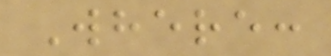Where:
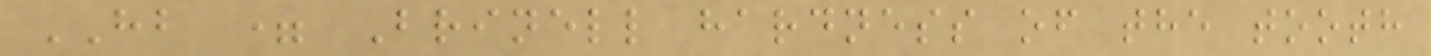HB = Brinell hardness of the tooth
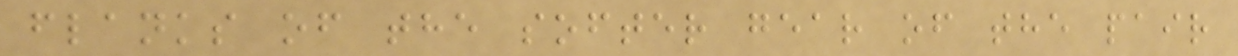flanks of the softer gear of the pair
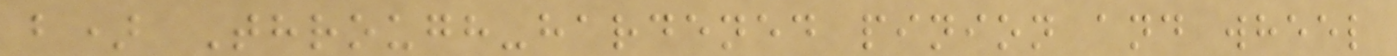b) Through-hardened pinion and wheel
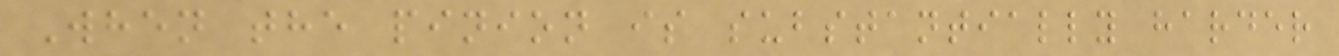When the pinion is substantially harder
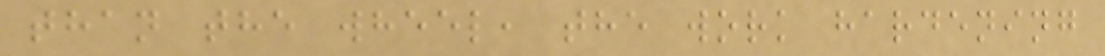than the wheel, the work hardening
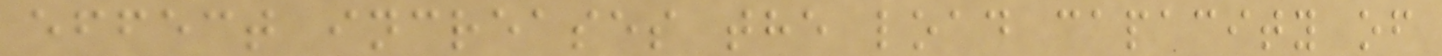effect increases the load capacity of
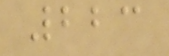223
